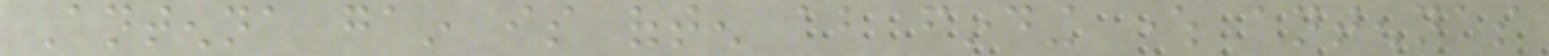Antenna gain is often about finding where antennas
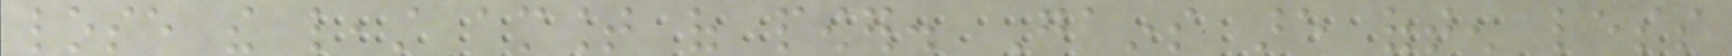lose the least amount of power. Gains are often less
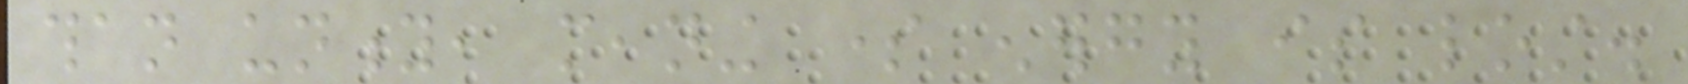than unity, meaning some energy is lost.
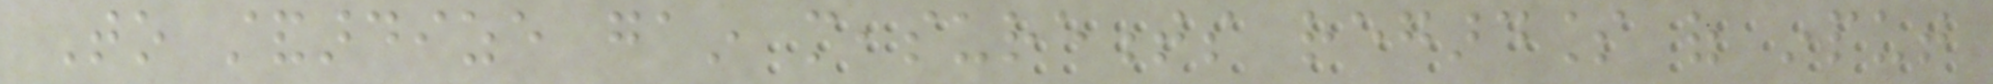To standardize gain measurements regardless of input
